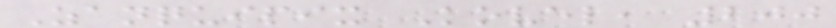Zanquipix Kovel, 200
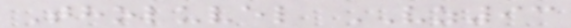Tholuvel VZ93
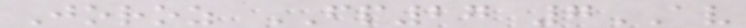Joroz FP27 7AV
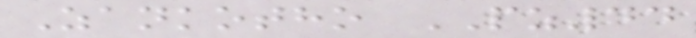Zankotho PZ44
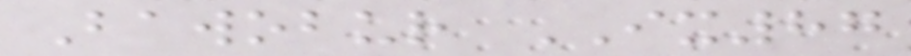Bawobur IX87
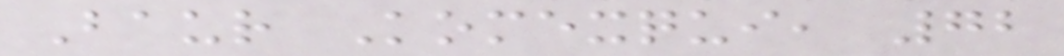Baur Komexqui, 72
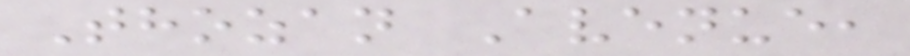Thozan Avenue,
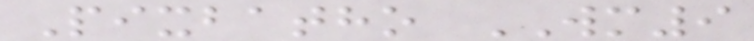Pixbatho WM9
